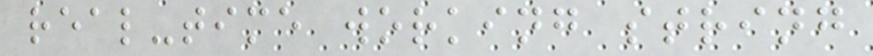real-time working string
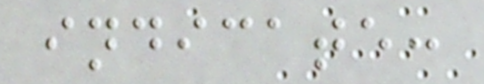indicate:
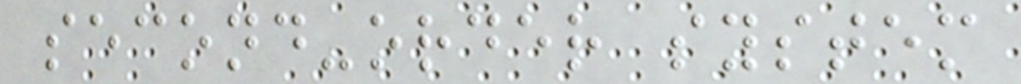second-order system
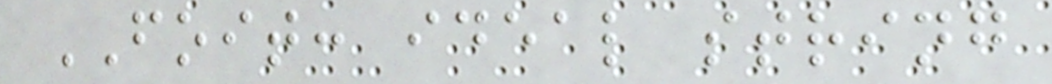FOIT: ideal string
